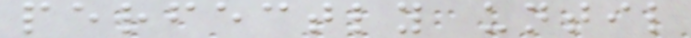perfectly until
